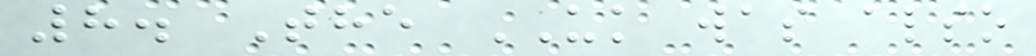8. The UK was also
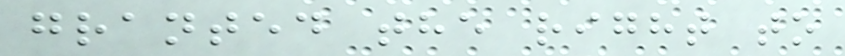granted the right to
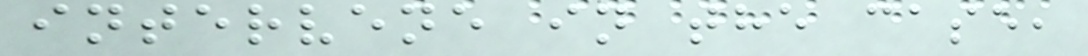intervene in the case,
